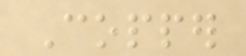Copper
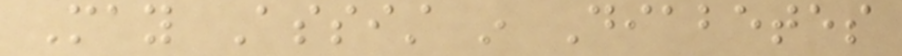May Assist in Diabetes
